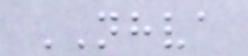NHVA
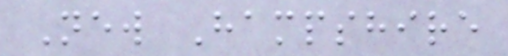New Hampshire
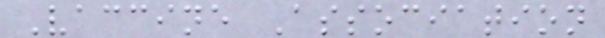Vaccine Association
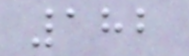182
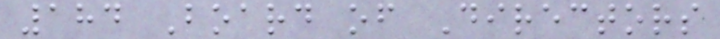184 Board of Directors
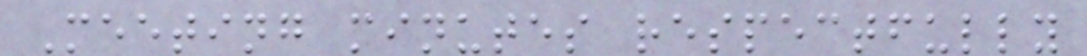Meeting minutes respectfully
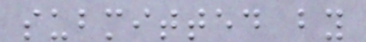submitted by
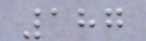187
